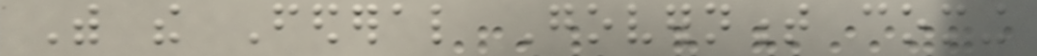With the Federal Government coming
